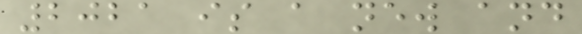2021 is a new and
